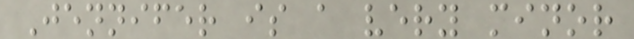Jennifer is a very minor
